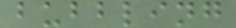bubbling
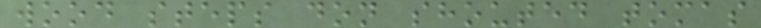wood steps don shouted tomas
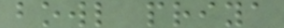bowl priya
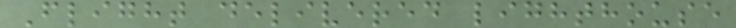Flight delivered lighthouse
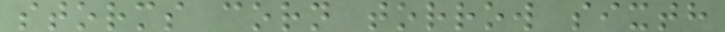storms corn torrow sixth
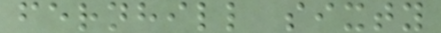fernhill sixty
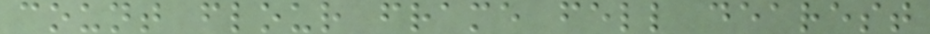count flour frame fell dearest
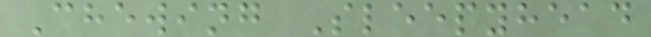Chewing Sleepyhead
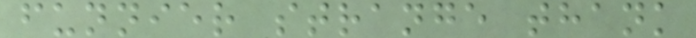funnier strange thank
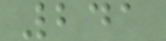241
